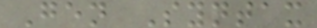Gen Syntax
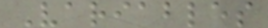Variables
